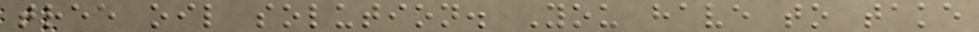tree oil solution. You have to take
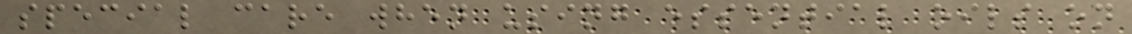special care when using essential oils on
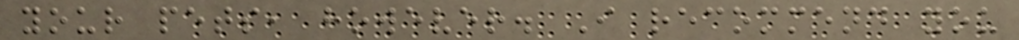your pets, however. I recommend you
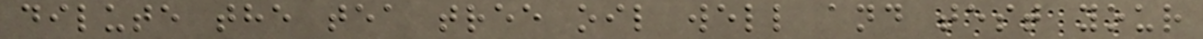dilute the tea tree oil well and test your
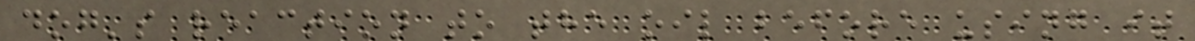dog's reaction to the oil before using it
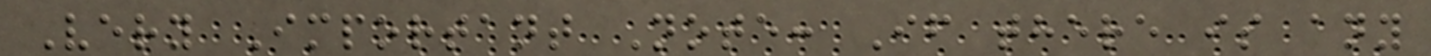Very Important Note: If there is any
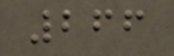266
